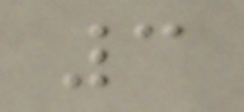3
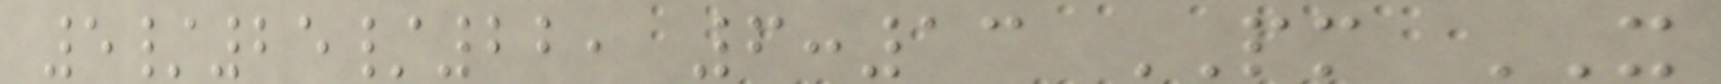5/25/22, 6:13 PM IT
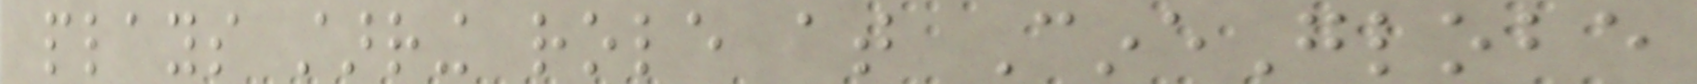plays starring role at CineGlobe
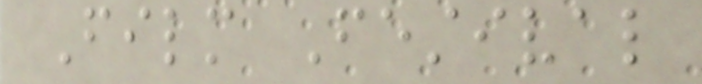Film Festival
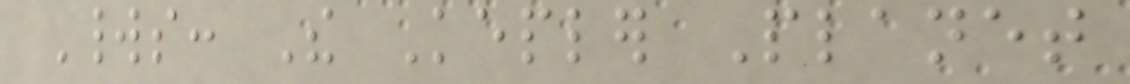Worlds: The Kepler Planet
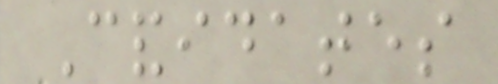Candidates
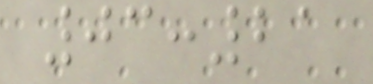03:21
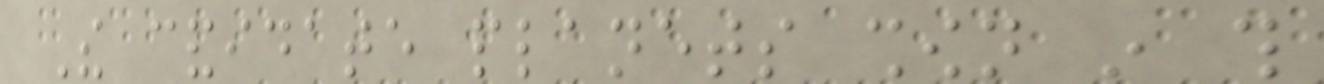The candidate planets shown in this
